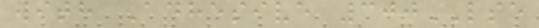with Adhesive 300LSE
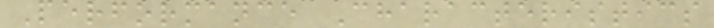Performance Characteristics
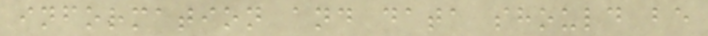information and data should be
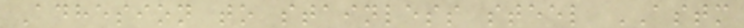Adhesion to stainless steel ASTM
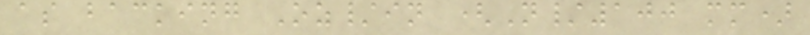as backing Oz/in (N/100 mm)
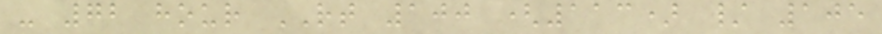- 72 hour RT 100 (113) / 105
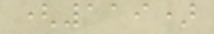(119)
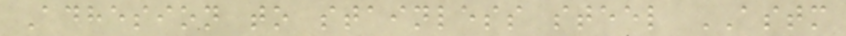Adhesion to stainless steel ASTM
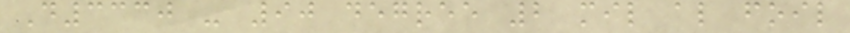D3330 - 90 degree 2 mil al foil
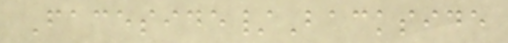Faceside/Backside
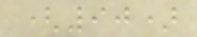(90)
